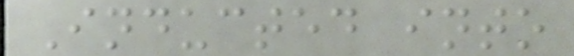Inducted into
